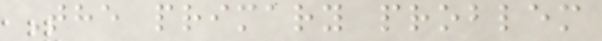The primary problem
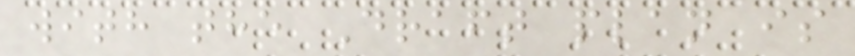with the Draft plan is
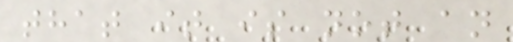that it is not an
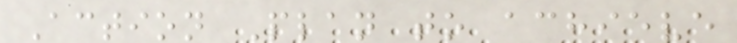Action Plan to achieve
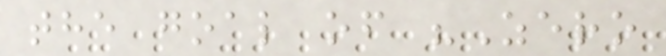the goal of "Zero
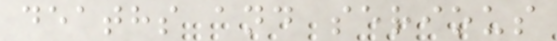deaths and serious
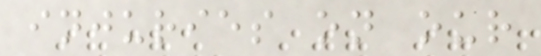injuries on our
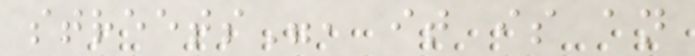streets", it is an
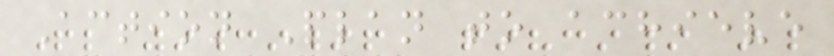Action Plan to achieve
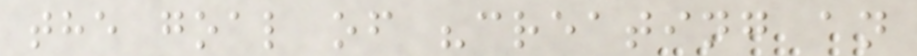the goal of "creating an
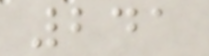241
